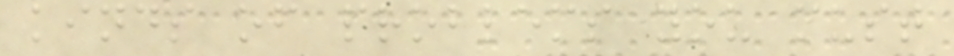kinds of problems you must
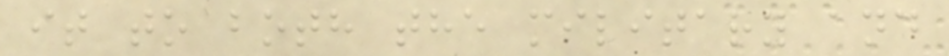it to both the military and
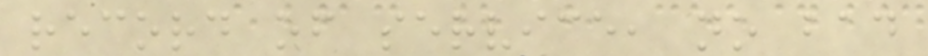record of service, no bad
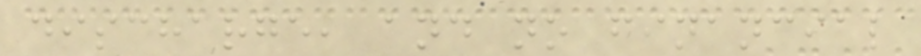discharge, and no financial
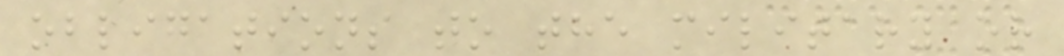obligations to the military or
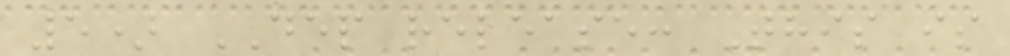5) DEP release: This is
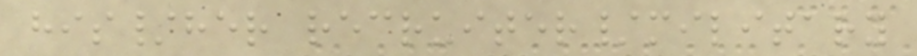his/her recruiter/military
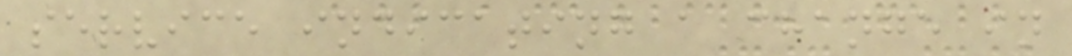service indicating a change in
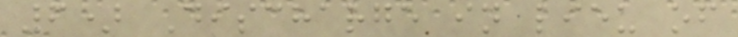6) Discharge in lieu of
